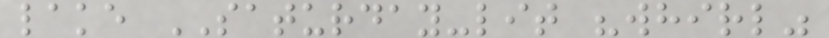lake SATURDAY-lit "whirl"
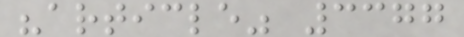"article" 3377
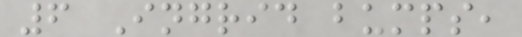6 Ingrid bumps,
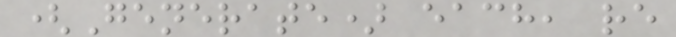(Generate) each, re
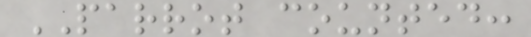PARROT counted:
